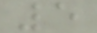5
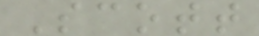Scott
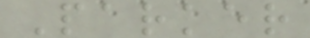Parker
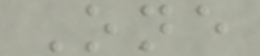One
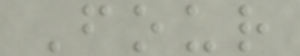Four
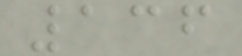136
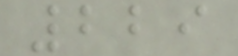229
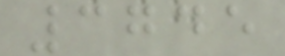3745
